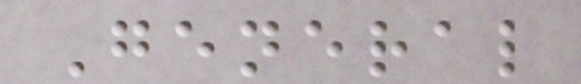General
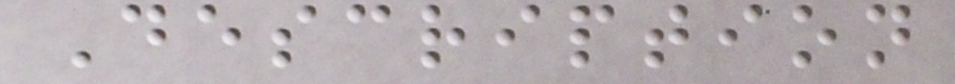Description
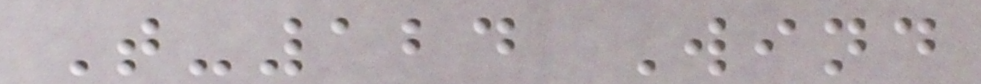T-124 Wind
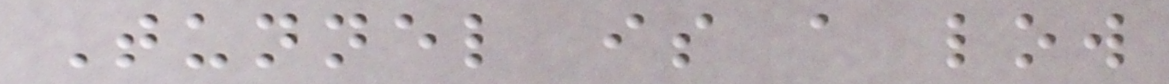Tunnel is a low
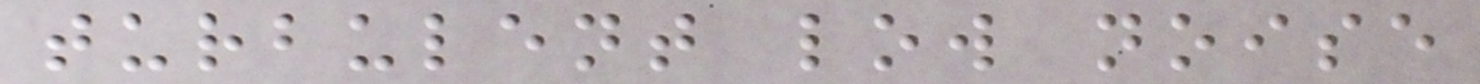turbulent low noise
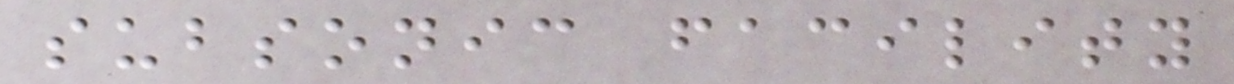subsonic facility
